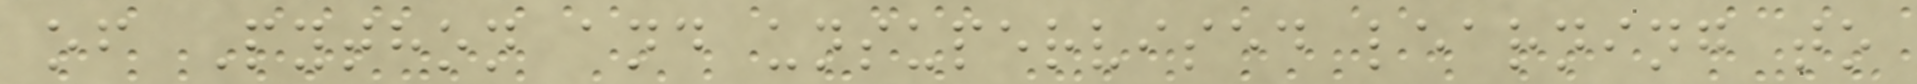of Python and unsupervised learning to
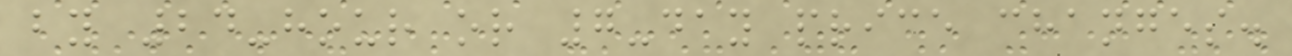by 24-hour or 7-day price changes.
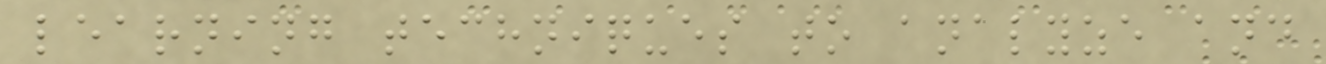learning techniques to analyze and
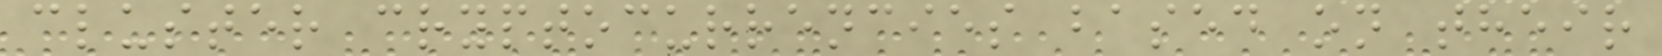cluster cryptocurrencies based on their
